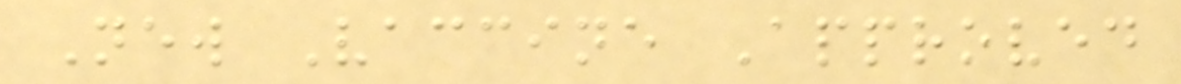New Vaccine Approved
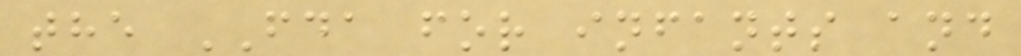the FDA for infants and
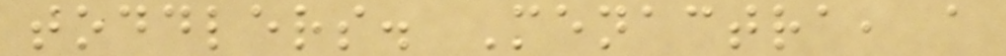toddlers. Menactra, a
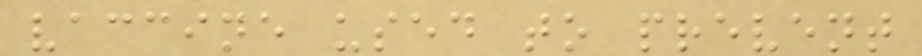vaccine used to prevent
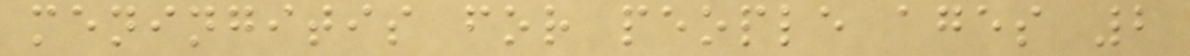meningitis for people ages 2
